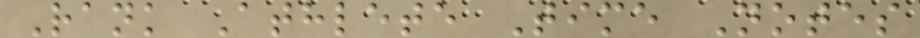Rank Athlete Time Notes
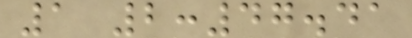1 2:47.41
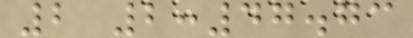2 2:47.73
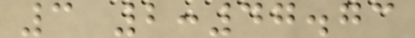3 2:47.73
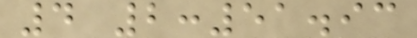4 2:51.93
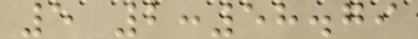5 2:58.79
